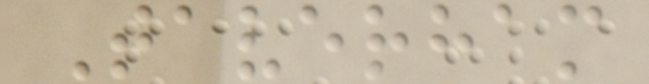Taverham
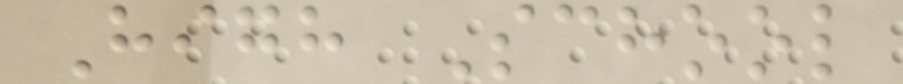High School
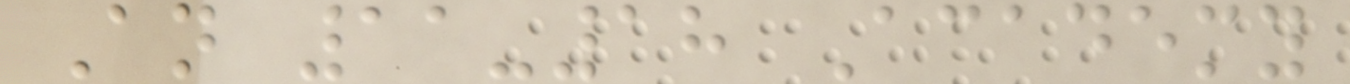An 11-18 Academy
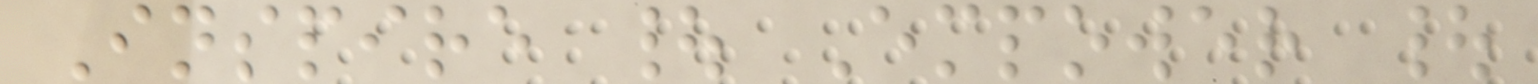Inspire | Empower |
